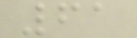61
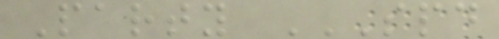Party SPD
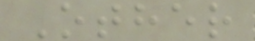Other
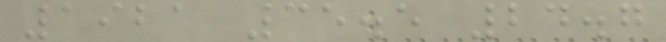1921 35.5 24.7
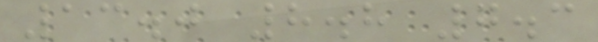13.0 8.8 7.3
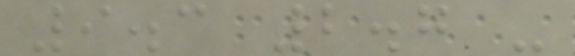9.3 2.7 -
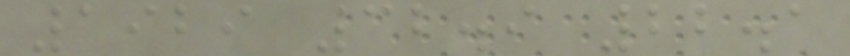1929 32.9 22.1
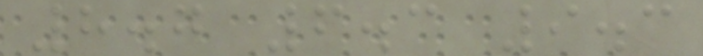8.7 6.3 9.3
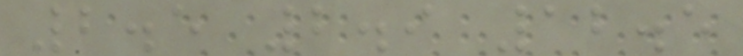2.5 2.9 12.5
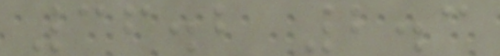36.2 2.3
